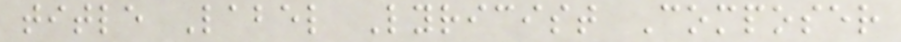title Label Lyricist Composer
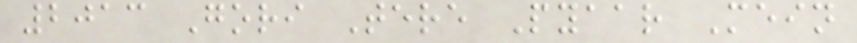2013 Gori Tere Pyaar Mein
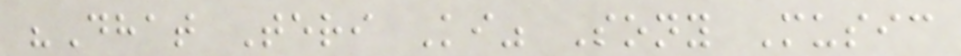"Dhat Teri Ki" Sony Music
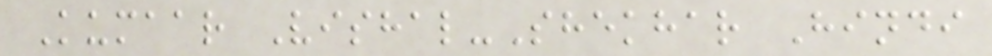Kumaar Vishal-Shekhar Hindi
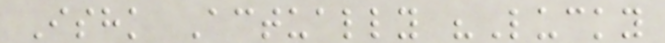Ishk Actually "Lucky
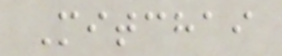Mitchai
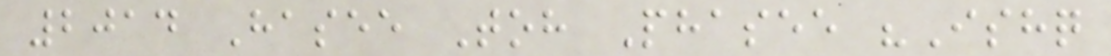2014 Hasee Toh Phasee "Ishq
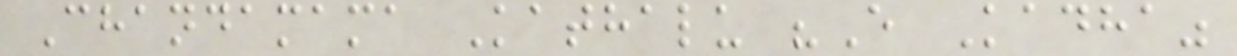Chandamama Kathalu "E Kadha"
